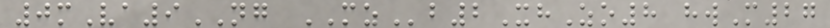0mVa9NG MZb2XhZo8 hwM27
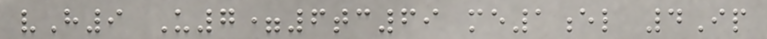vH9 U7=6tc69 me1el 4Ip
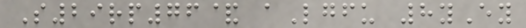S29rp76& aLgfu 8yEy
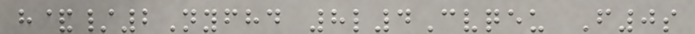h&/2Nyfhd 8l4Cvqeu F0s
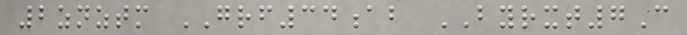2znztm GRF34ab BYRXT7C
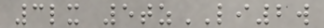3lx 5tzLI2w
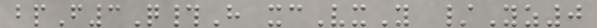bpF3Q#H xcVxY /Yz0
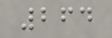264
